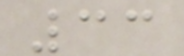33
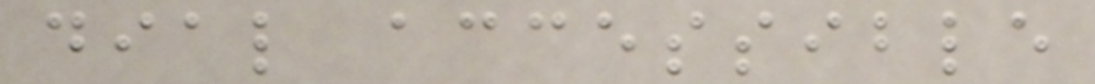dial accessible
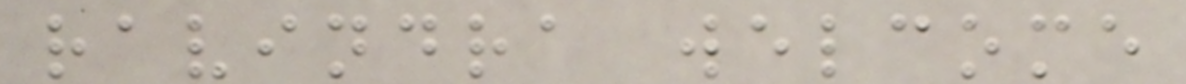ravindra welcome
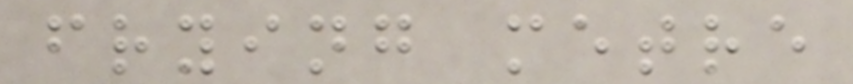frying metre
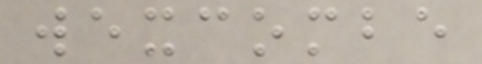wexcombe
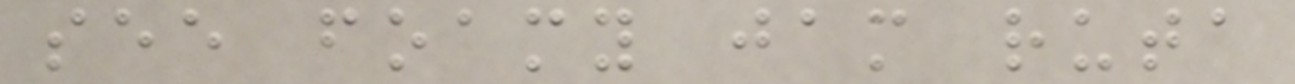see foamy jam ruta
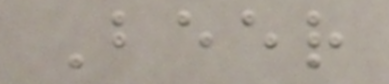Beer
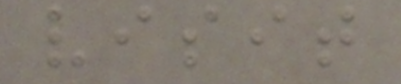visit
